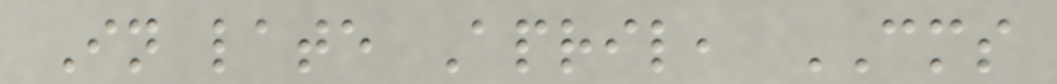In late April, CMS
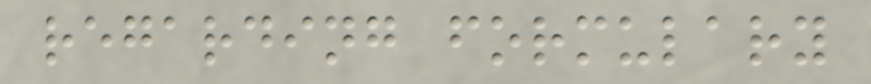regarding formulary
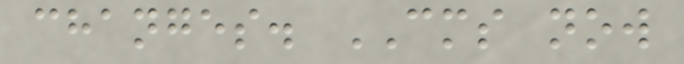changes. CMS now
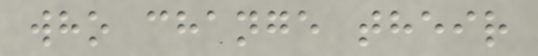who change their
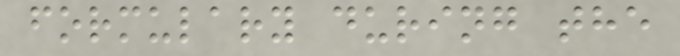formulary during the
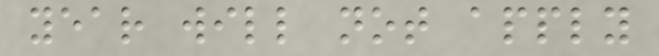year will not apply
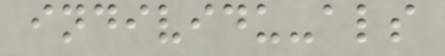individu-als
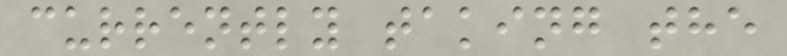currently taking the
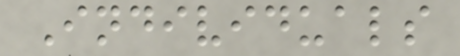Individuals
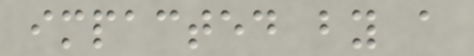impacted by a
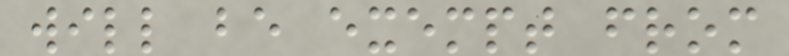will be exempt from
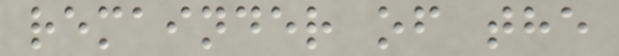remainder of the
